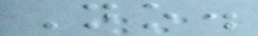No.
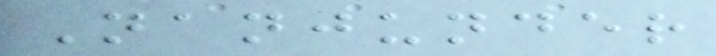Nanjunder
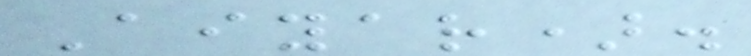Aiyar).
